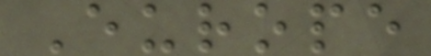Europe
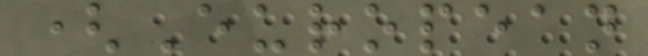(European
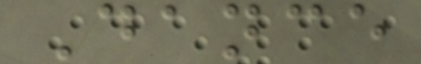Dance
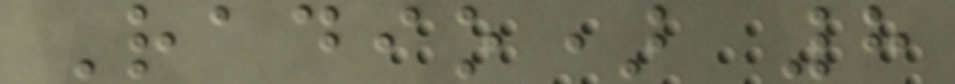Radio) 8
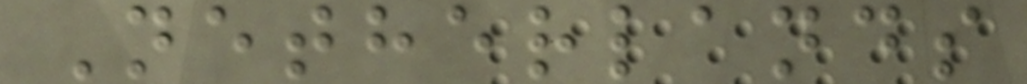Netherlands
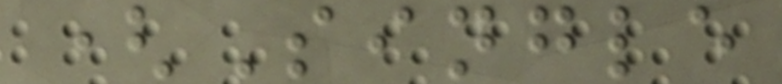(Single
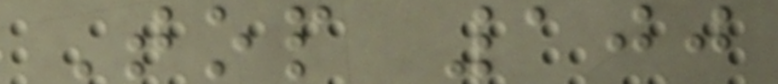Top 100
